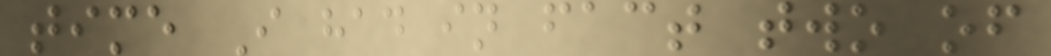time I had in fact two of
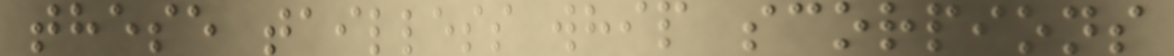these tailless whip scorpions
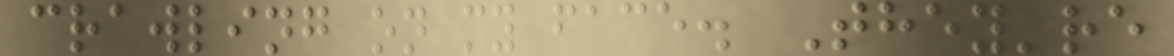crawling on my face. They're
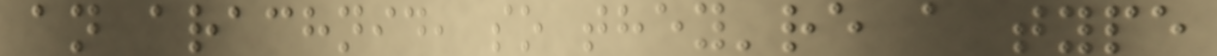an arachnid, so they're a type
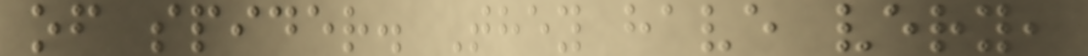of spider. They have very,
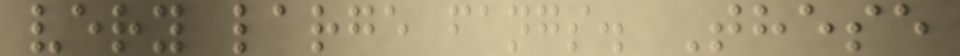very large fangs. These
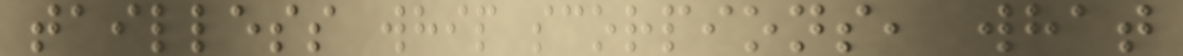tailless whip scorpions, what
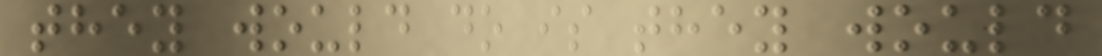they would do is they would
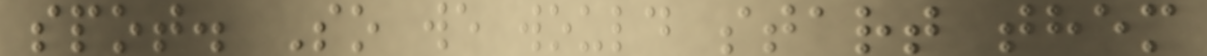spot. So we would start them
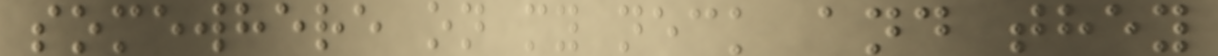somewhere on my neck and they
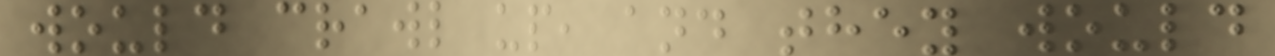would crawl up, and they would
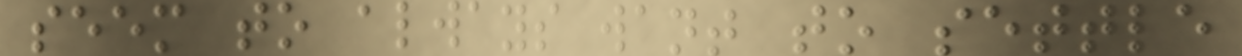seem to always want to settle
